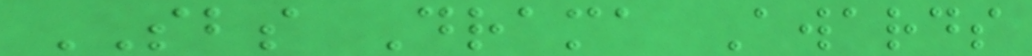SBS Drama Awards
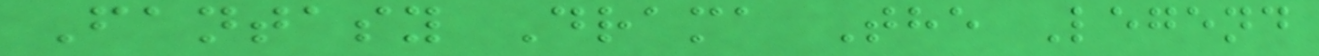Fantasy Drama The Legend
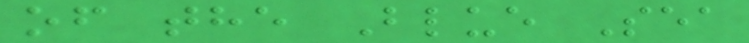of the Blue Sea
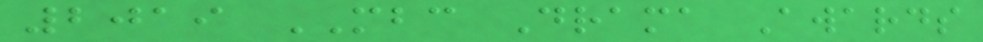2019 MBC Drama Awards
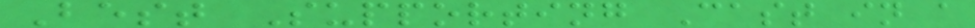Best Supporting Cast in a
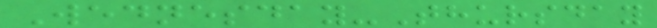Wednesday-Thursday
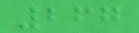267
